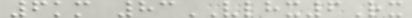6km 83VLHX6Rx
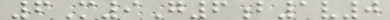6M9G6b1v0
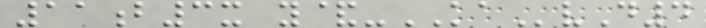11b3x y&-KAvD4
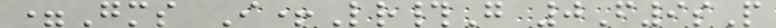=Gms I+Lr#G 0F9sP
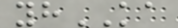yhKA
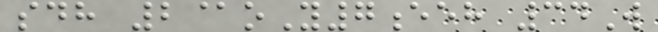sdh 2@oY7eeh 34W
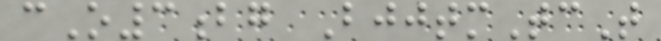cO3bg BjjtmTcT
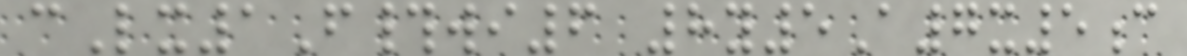cLx1F#wi6 8y5A7x5c
